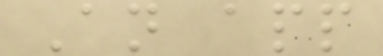An app
